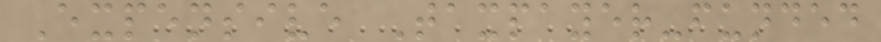Expensive Taxpayer-funded
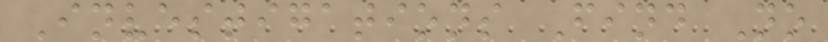Investigations Find No
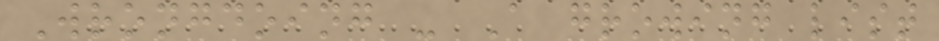Wrongdoing - A growing list
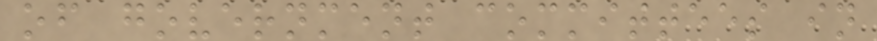of government committees in
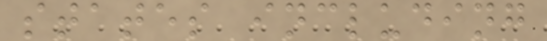states including
